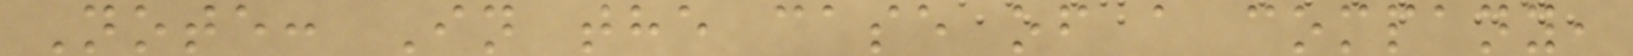Note: In the case of a company,
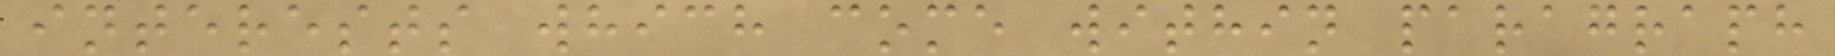interests which come within paragraph
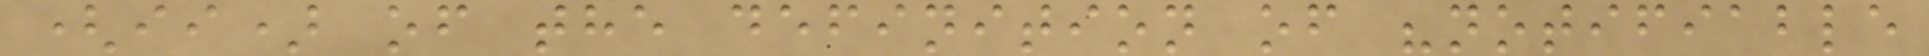(ii) of the definition of "notifiable
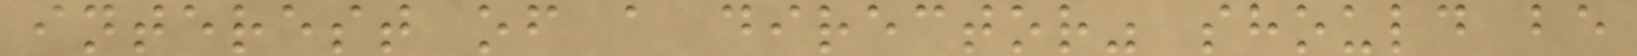interest of a director" should be
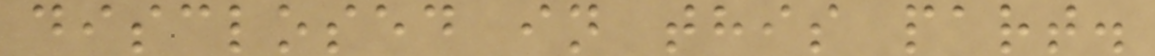disclosed in this part.
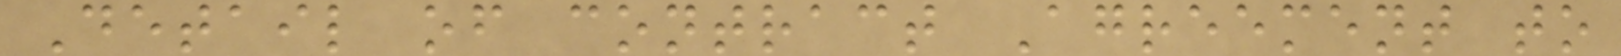Detail of contract Agreement to
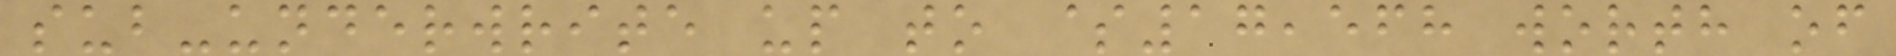sub-underwrite up to $17,568 worth of
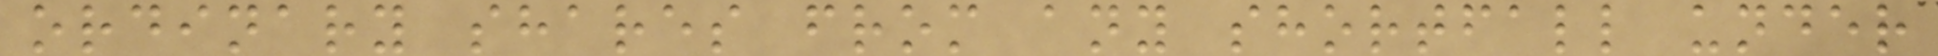ordinary shares from any shortfall under
